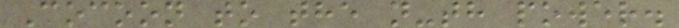Cocoon to the n-th power.
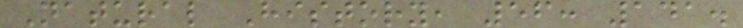Natural History, 56: 141.
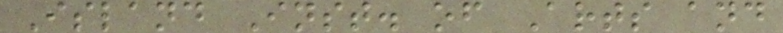Island Inst. of Arts and
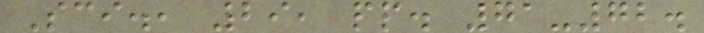Sci., 29, pp. 71-72.
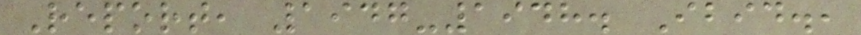Report, 1947-1948. Ibid.,
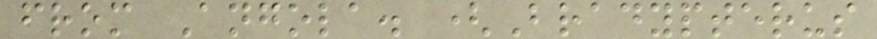from Angola. (Bradypterus
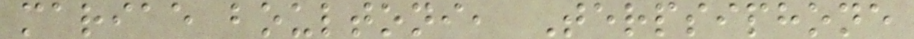mariae boultoni, Terpsiphone
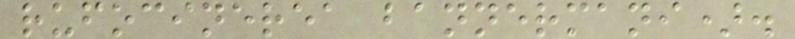rufocinerea bannermani).
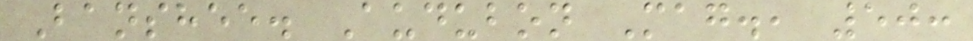Banshee. Audubon Mag., 50:
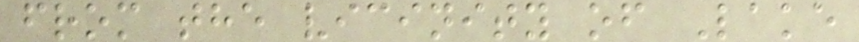from the vicinity of Lake
